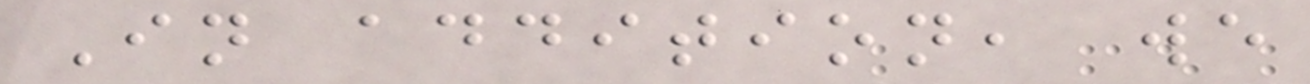In addition, we
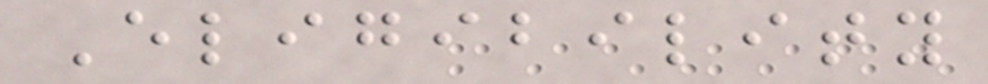Eligibility
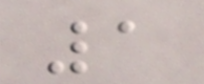1
